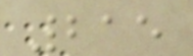215
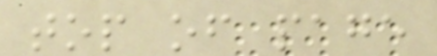top of page
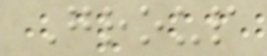Group
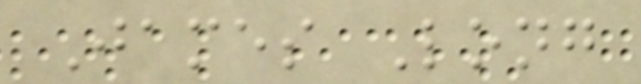James Long
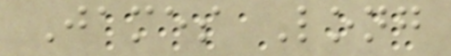James Long
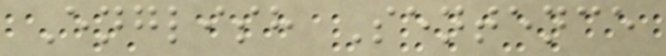English Sentence
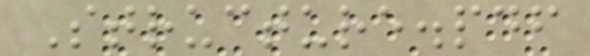Structure.pdf
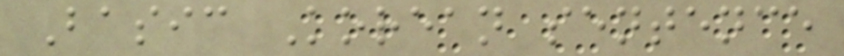Basic Korean sentence
